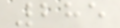285
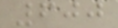600
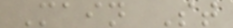Main St
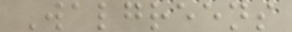Walgreens
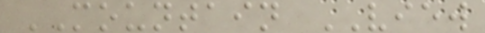MOUNTAIN VIEW
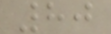80
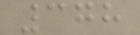378
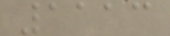1113
